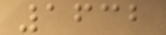1632
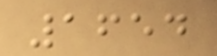1654
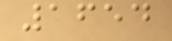1654
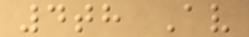4th Av
